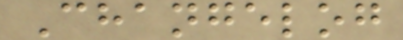Changelog
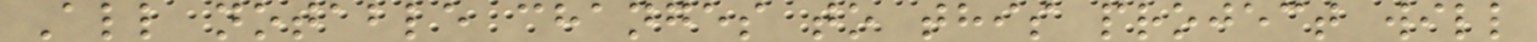All notable changes to this project will
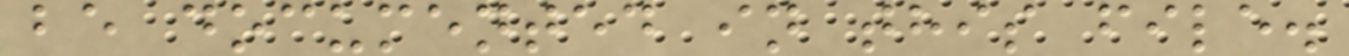be documented in this file.
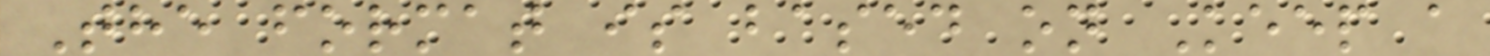The format is based on Keep a
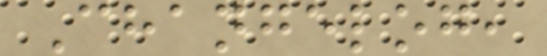Changelog,
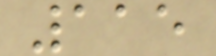115
